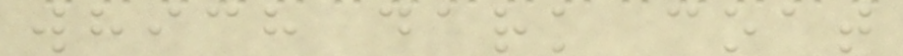which dark coat
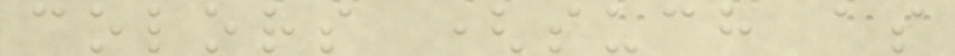colors (such as
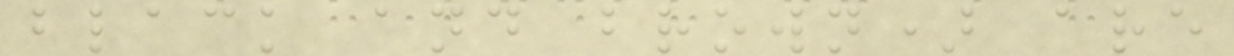black and brown) are
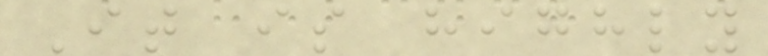It is highly
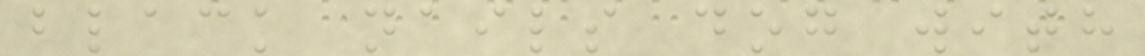black nails dog with
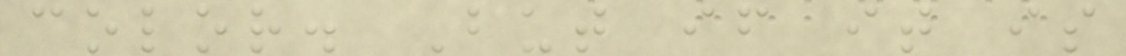color. But if it is
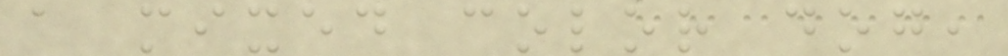a mixed color dog,
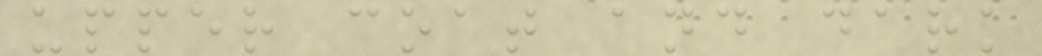upper coat and dark
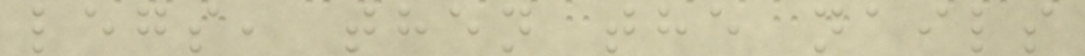legs, then the nails
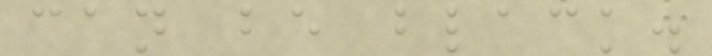can be black.
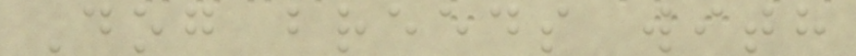Dog breeds with
